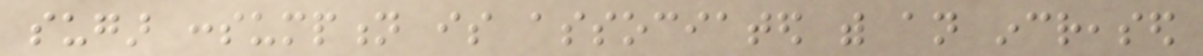sugar consumption is associated with an increased
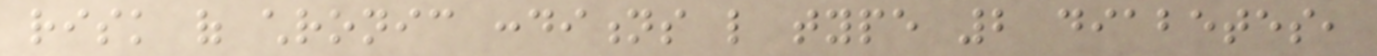risk of chronic conditions like type 2 diabetes,
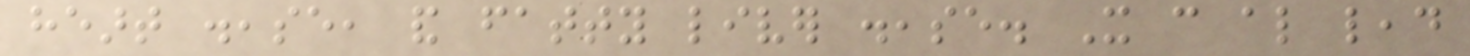heart disease, and fatty liver disease. It can also lead
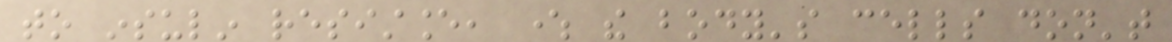to insulin resistance, where the body's cells don't
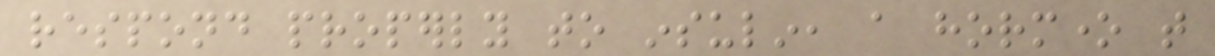respond properly to insulin, a hormone that
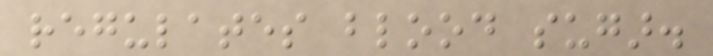regulates blood sugar.
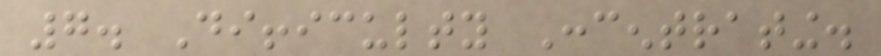7. Difficulty Concentrating.
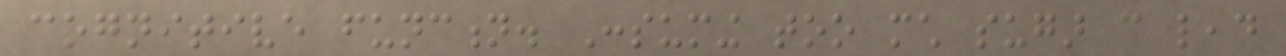cognitive function. Consuming too much sugar can lead
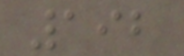192
